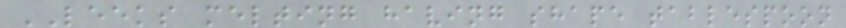LEEKS melting having shape tablespoon
